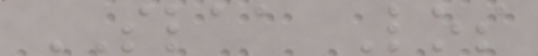SLAA Los
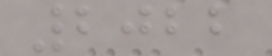2022
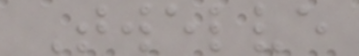Twelve
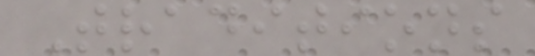Traditions
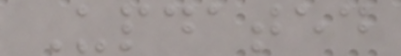Updated
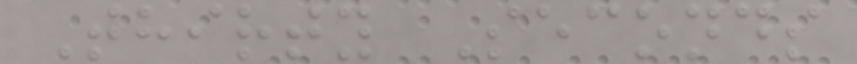Thirty Seconds
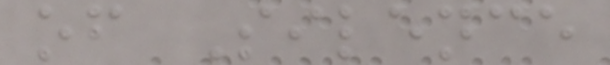of Silence
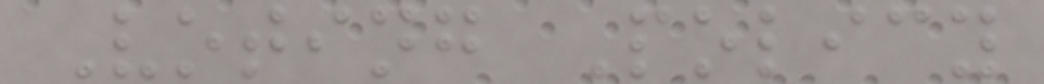Voting Policy
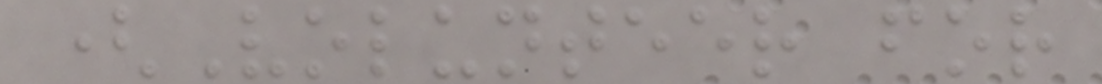(Volunteer for
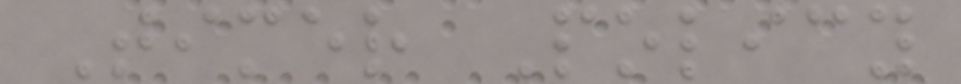Timer Policy
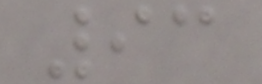93
